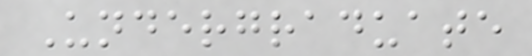Undergraduate
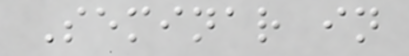Seminar in
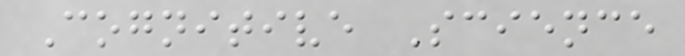Cognitive Science
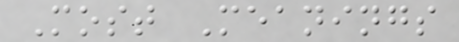Most Meanings
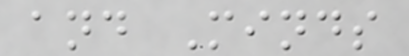and Minds
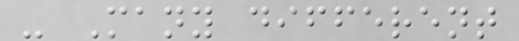- Many different
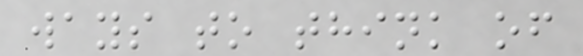ways to think of
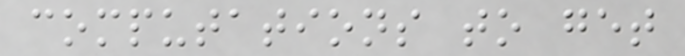computations to get
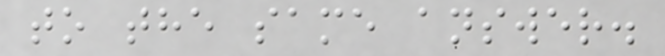to the same answer.
